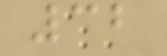32
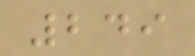249
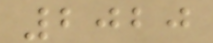2020
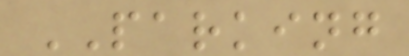PARKING
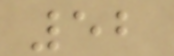52
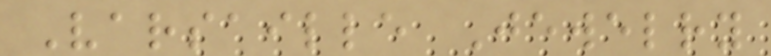Varsaille Jewelry
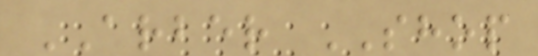ARBER SHOP
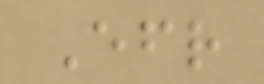Efr
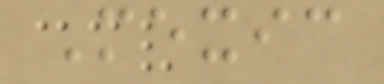Mexic
